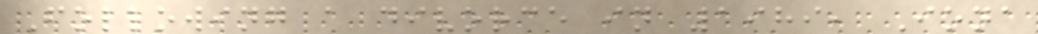Following a divorce in 1989, Iona
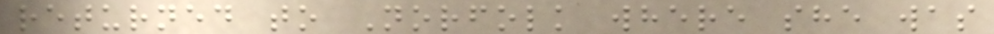returned to Norfolk where she was
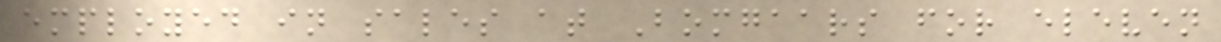employed in sales at Bomgaars for eleven
